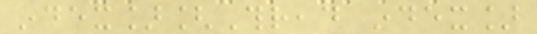index][Thread index]
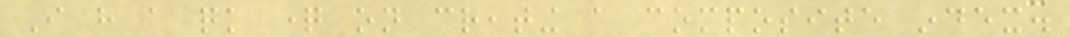I have a quick question on creating a composite index.
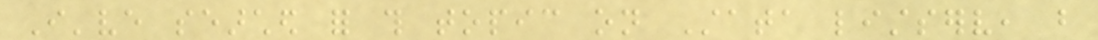I've searched for this topic on Stata listserv, but
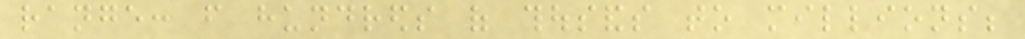range: from hundreds of thousands to millions;
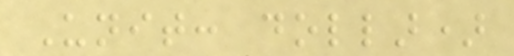Unit: dollar)
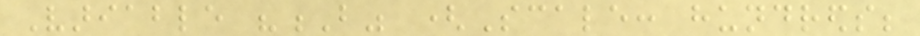Variable "B" (Scale: hundreds;
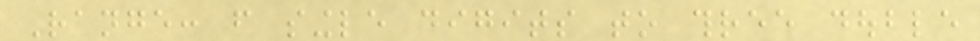Range: from single digits to three double
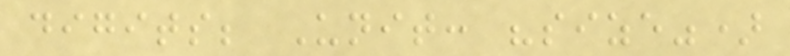digits; Unit: "size")
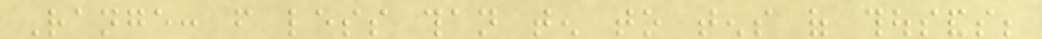Range: from less than ten to tens of thousands;
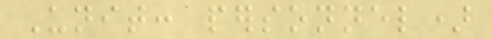Unit: personnel)
